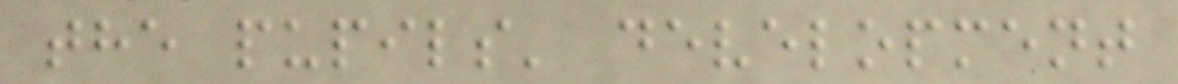the pupils' development
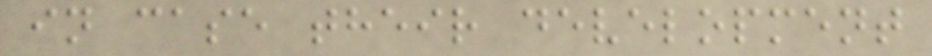in case their development
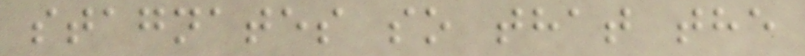stagnates so that the
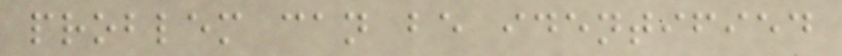problem can be identified
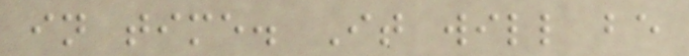in time. It will be
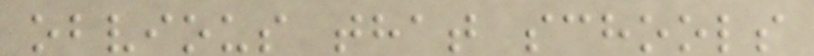obvious that schools
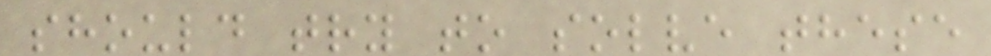should try to solve these
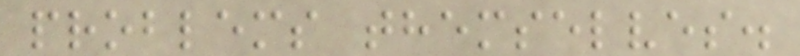problems themselves.
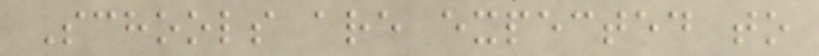Schools are expected to
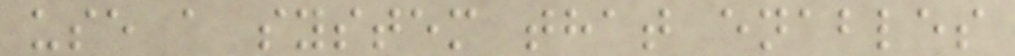use a system that enables
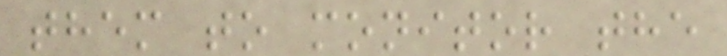them to monitor the
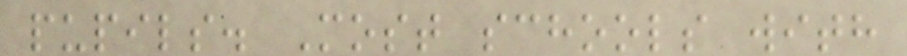pupils. Most schools with
